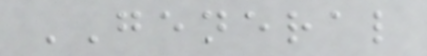GENERAL
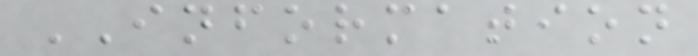INFORMATION
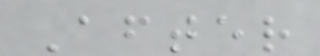After
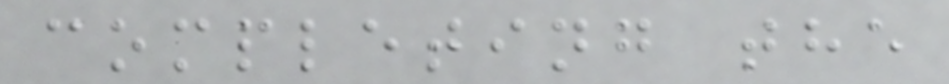completing the
